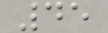45
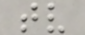tv
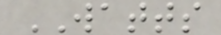WATTS
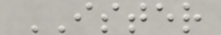ISTER
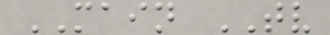MAIN TV
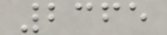2365
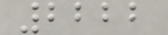2222
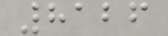8126
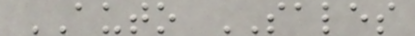AUTO SALES
